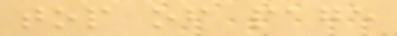top of page
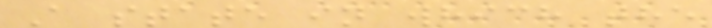A state in which the
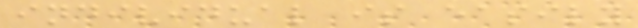individual is easily
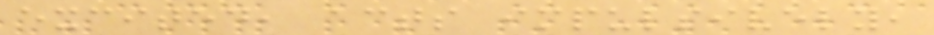excited, acts impulsively,
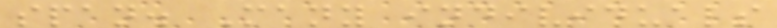span. Many individuals
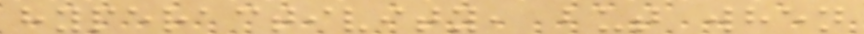hyperactivity, but when
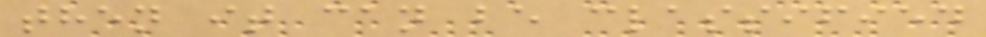then it can be classified
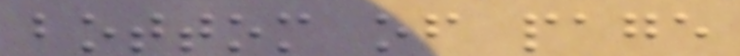bottom of page
